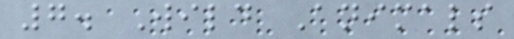7. Wild Animals
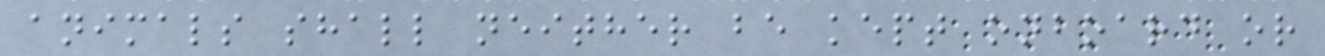animals shall neither be kept onboard or
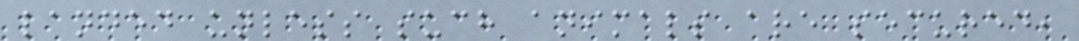landed unless such animals are secured,
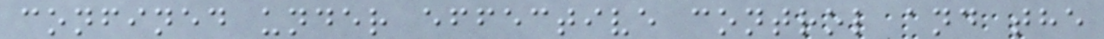confined under effective control and the
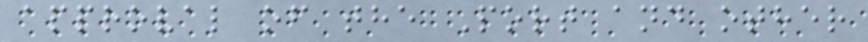approval of the Port and other
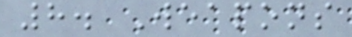8. Weapons
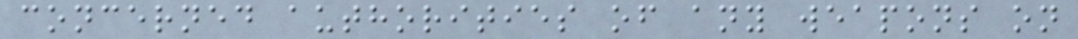concerned authorities of any weapons on
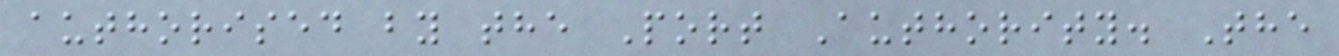authorised by the Port Authority. The
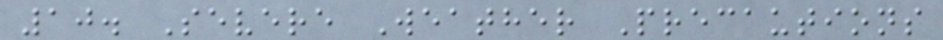10. Severe Weather Precautions
